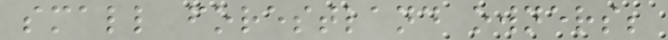small forestland owners;
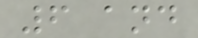6 and
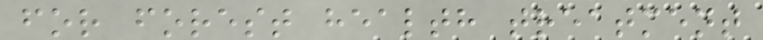for forest health treatment
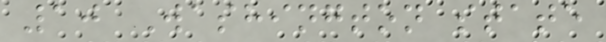10 Washington state
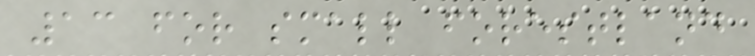13 for small forestland
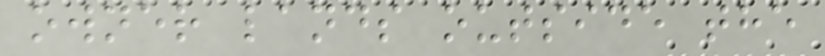owner lands outside the
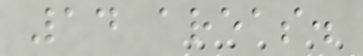14 areas.
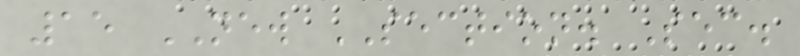15 NEW SECTION. Sec.
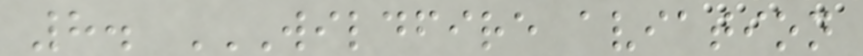8. WILDFIRE AVIATION
